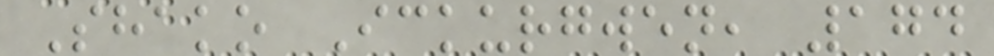Shako Ickurgwen, 174
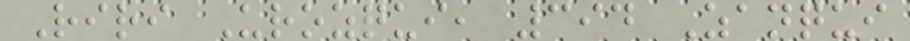Riri Urozqui, 394 Zanqui
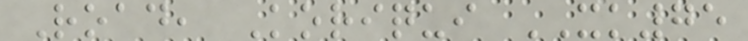Road, Koriqui XK75
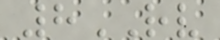8RV
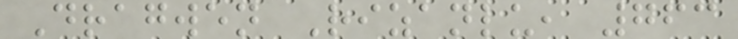Dragwen Rizanlu, 763
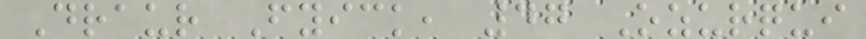Draur Fyick, 47 Ozurqui
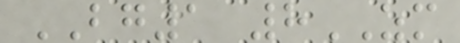BG1 8ZM
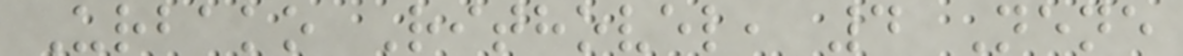Urbako Rithovel, 4 Nene
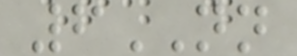6NN
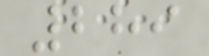289
